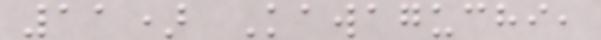11) Kawaguchi,
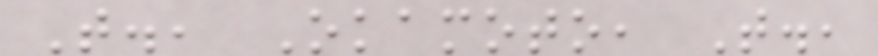T., Okamoto, T.,
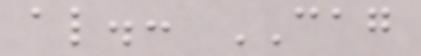al.: CAG
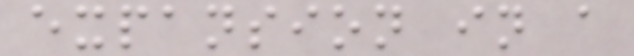expansion in a
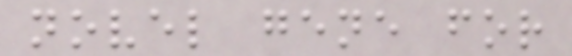novel gene for
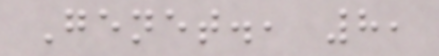Genet., 8,
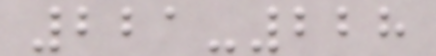221-228
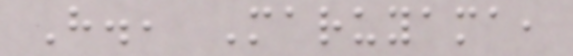H., Maruyama,
